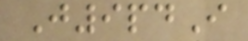J9pdI
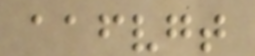aafvgt
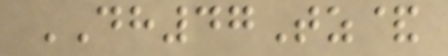DH47Tz&
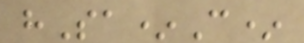hSa*C*
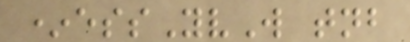*essYvW tnb
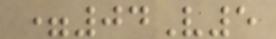=04V5
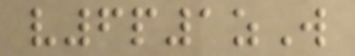v6p1zW
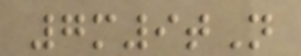7m9tN
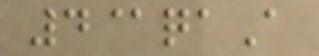4@qaA
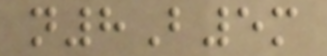n8B5m
